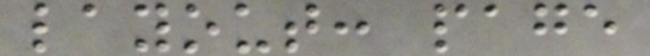layout: page
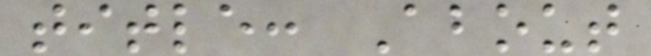title: About
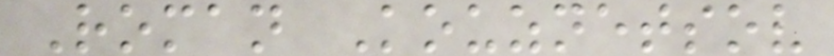Roman Kouznetsov
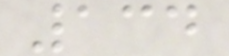134
